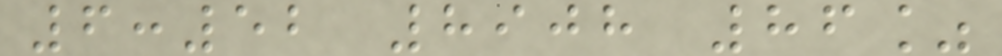6:52 8908 86%
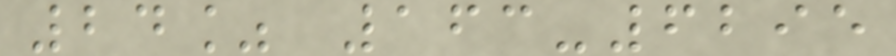24% 163-6295
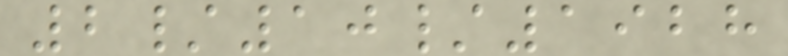2/10/1928
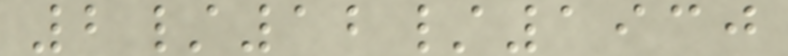2/12/1930
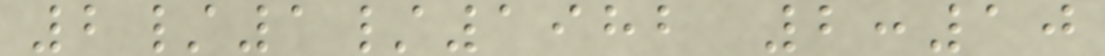2/1/1982 2:10
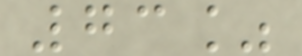73%
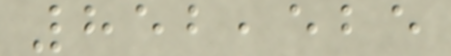852,525
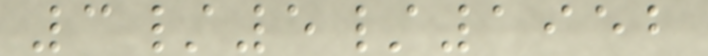3/5/1952
